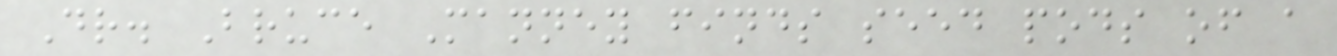Dr. Bruce Manney finds seed pods of a
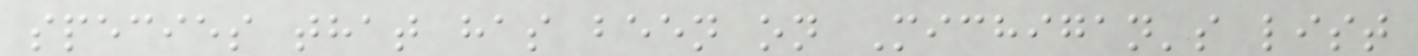species that has been on Michigan's list
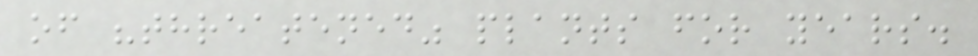of "threatened" plants for years.
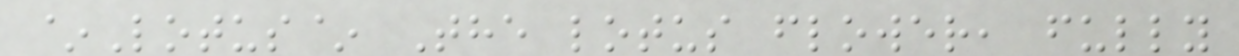~Lotus~ The lotus flower, fully
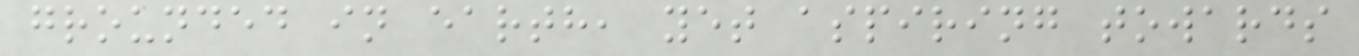grounded in earth, yet aspiring towards
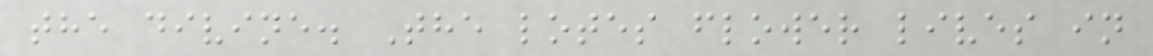the divine. The lotes flower lives in
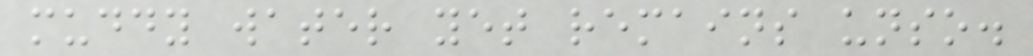muddy water yet remains unso.
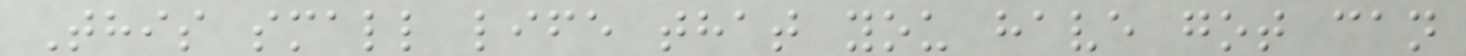This small life that you have got can
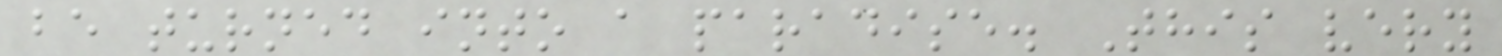be turned into a paradise. This very
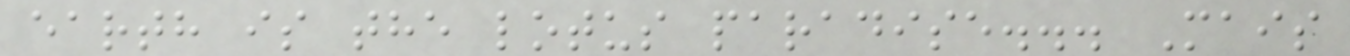earth is the lotus paradise... Mais
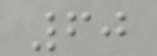60
